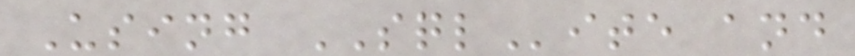Using SQLite and
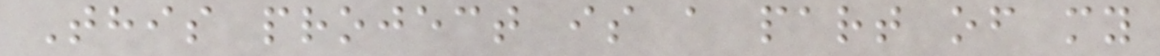This project is a part of my
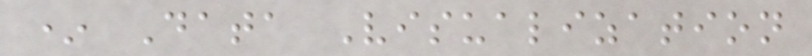* Data Visualization
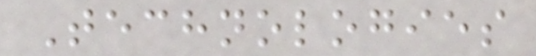Technologies
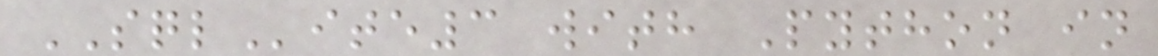SQLite3 with Python in
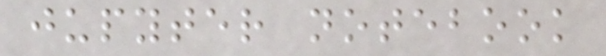jupyter notebook
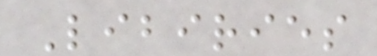Libiries
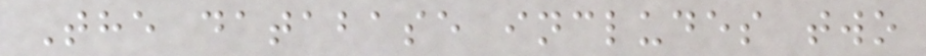The database includes two
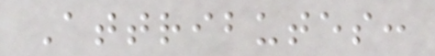Attributes:
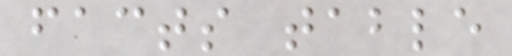facts table
